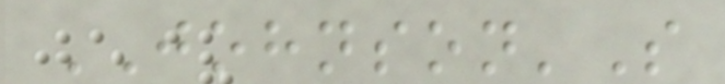JOHNSON'S
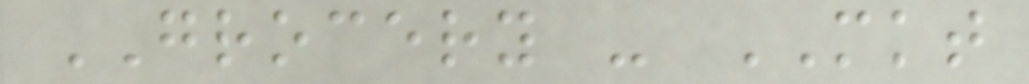GROCERY - MKT
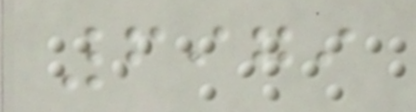6979
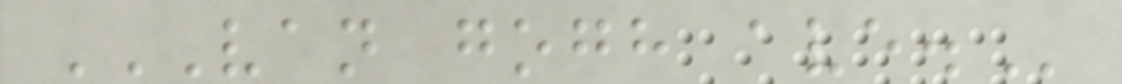VAN GOGH AVE.
